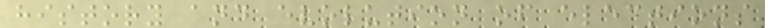history and evolution of elections
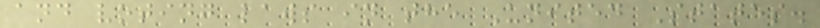and voting laws in the United States.
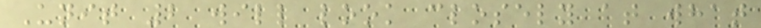Unit 2 will look closely at what
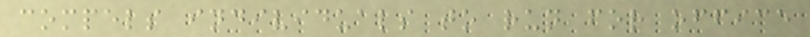compels individuals to run for office
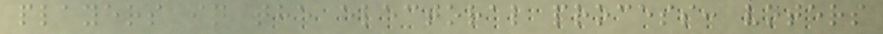players in the electoral process: voters
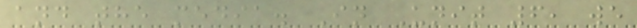and the media. In Unit 6, we
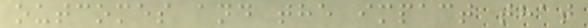outcomes and the impact that
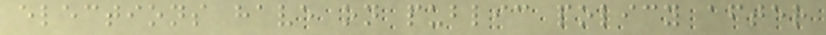elections have on public policy after
